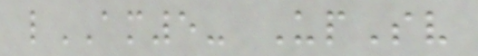lAM5- UpSv
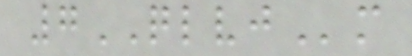7QLVJm
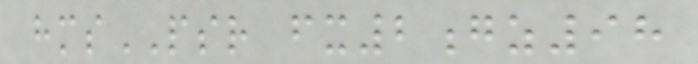hmsPSR fx2gz98
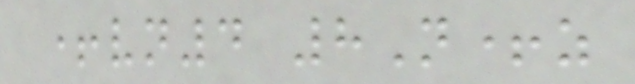+vn4 8N+z
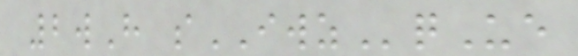2wH sIWZqUe
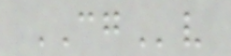CGv
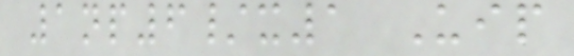1np6/x1 Uip
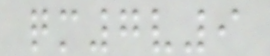qm7v9
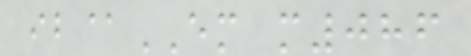ib@EM m086
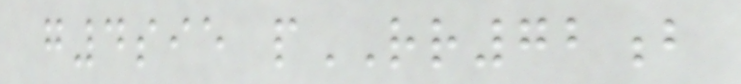g4sie pRR72b
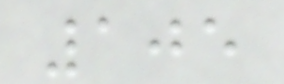105
